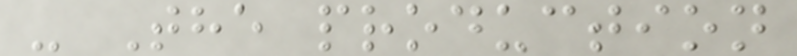- The production
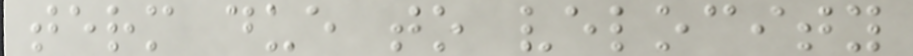term due to velocity
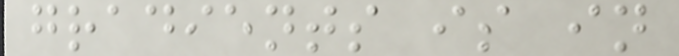gradients is in
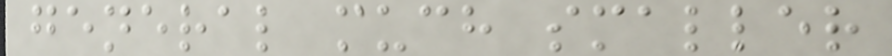general much smaller
